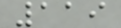119
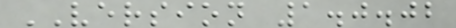VERSION 1.0.02
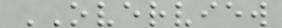OVERVIEW
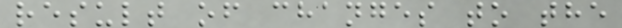result of changes to the
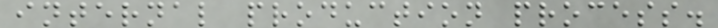internal production process.
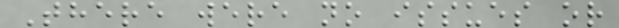There were no issues or
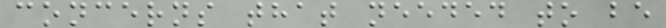concerns that needed to be
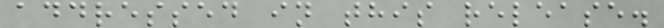addressed in this release.
